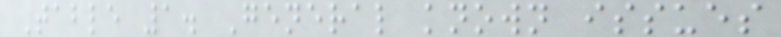Table 1. General known issues
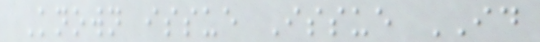Known issue Issue ID
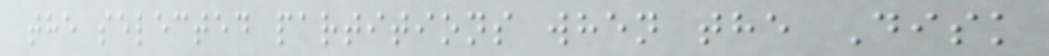the selected partitions when the Disk
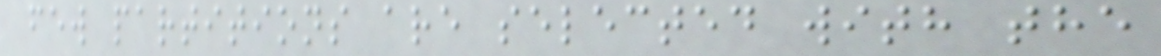few partitions are selected with the
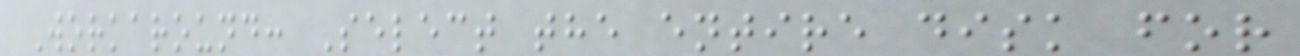Workaround: Select the entire disk for
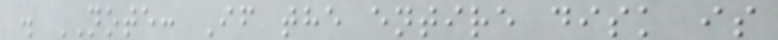. NOTE: If the entire disk is
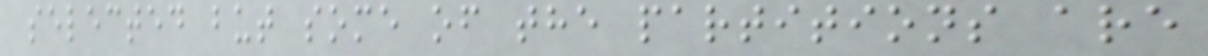selected but some of the partitions are
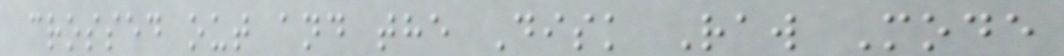crossed out and the Disk Raw Mode
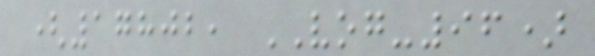(17802, VOG-96)
